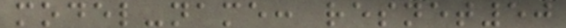model-name: resnet50
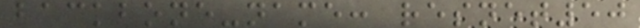backbone-name: resnet50
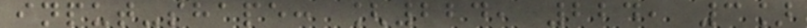input-shape: [224, 224, 3]
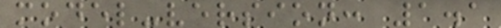model-version: 1.1
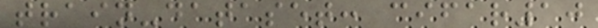train-dataset: cifar10
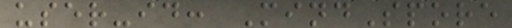user-id: MindSpore
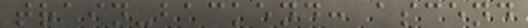train-backend: ascend
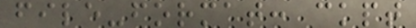file-format: ckpt
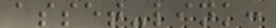asset-link:
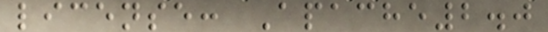license: Apache2.0
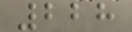228
